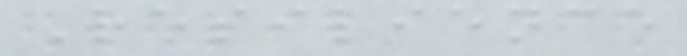Resilience
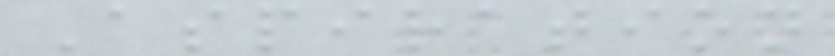Aspiration
